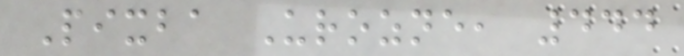Pixba Urozne, 444
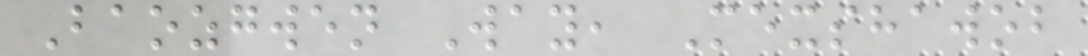Baozgwen Way, Mexshawob
